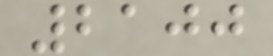2100
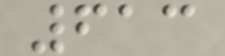613
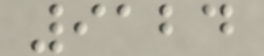9124
